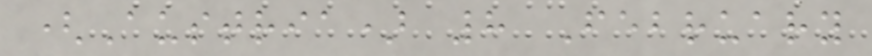(Austria) 8 February
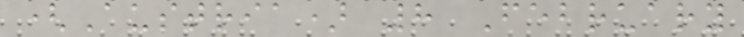(Austria) 8 February
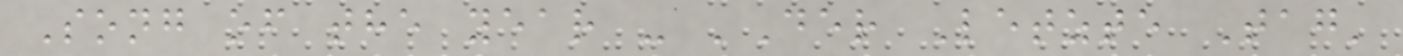Song of the year - 'Der Letzte Tag'
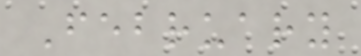February
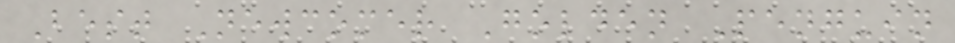Best Newcomer Golden Penguin
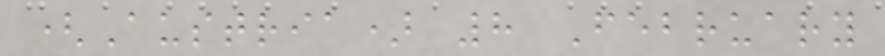(Austria) 8 February
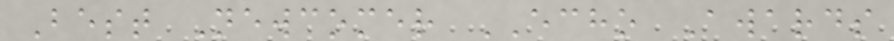Best Newcomer ECHO Awards
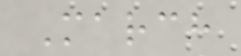March
